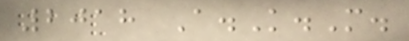2018 A.K.M.
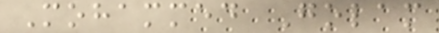Mohammed Golam
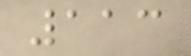113
